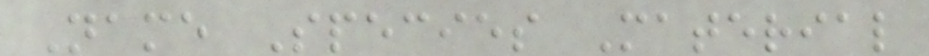Name Species Material
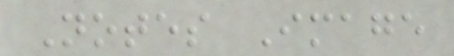Notes Image
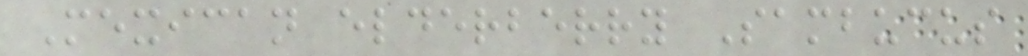Mexican elderberry Sambucus
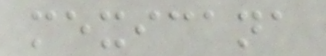mexicana
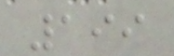199
